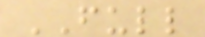FULL
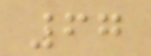67
